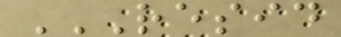RESID
